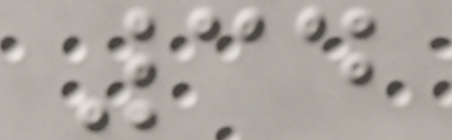34
